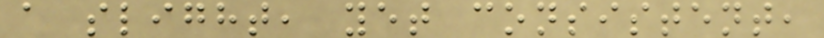a slight, yet consistent,
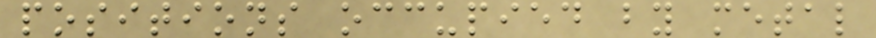positions occupied by metal
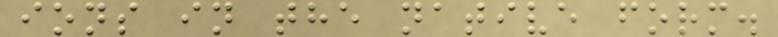ions in the native form.
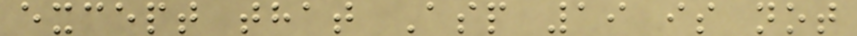except that Asp 19 is not
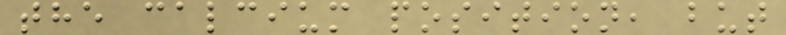the calcium position, but
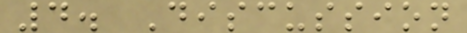4. Discussion
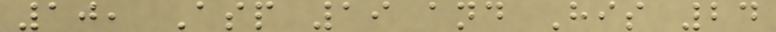10, Asp 19 and His 24
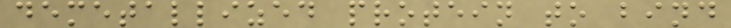demetallized protein to bind
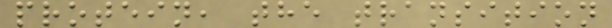protein, the transition
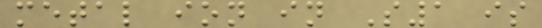metal ion in S1 is
